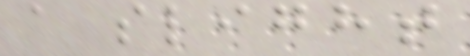a slight
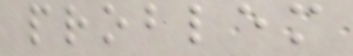problem
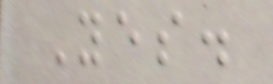Yes.
